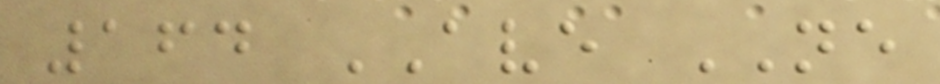164 AVE NE
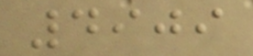4909
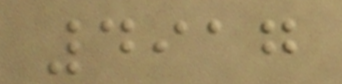4917
